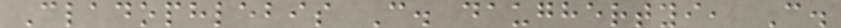Cladophlebis C. daughertyi, C.
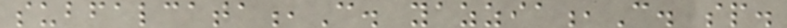subfalcata,C. yazzia,C. sp.
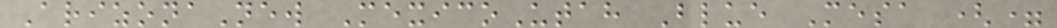ArizonaNew MexicoUtah Blue Mesa (=
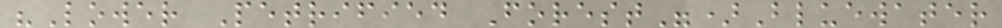"Lower Petrified Forest")Bluewater
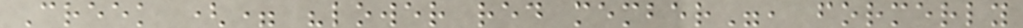Creek (= "lower red member", formerly
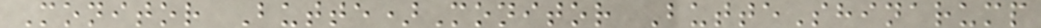Monitor Butte)Monitor ButteShinarump
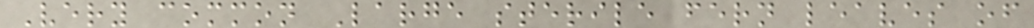Very common Large sterile fern leaves of
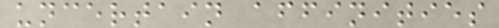uncertain affinities
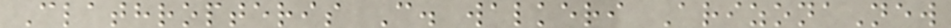Clathropteris C. walkeri ArizonaNew
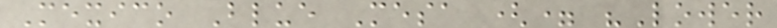Mexico Blue Mesa (= "Lower
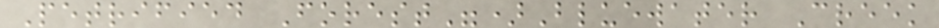Petrified Forest")Bluewater Creek
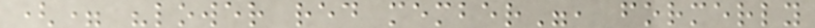(= "lower red member", formerly
